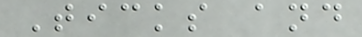Ticks and
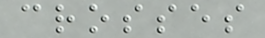crosses
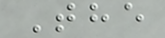The
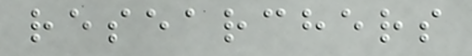researchers
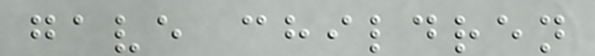gave children
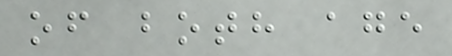of both age
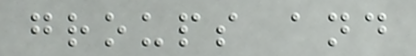groups and
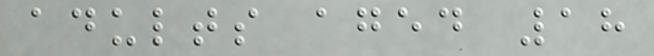adults aged 18
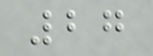27
